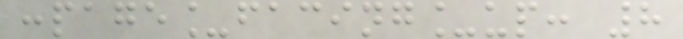:page_facing_up: 8
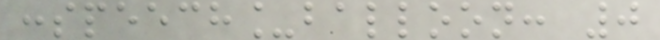:speech_balloon: 0
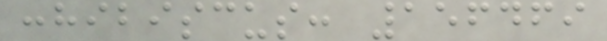:hibiscus: 156469
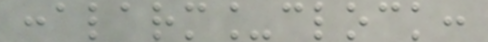:alarm_clock:
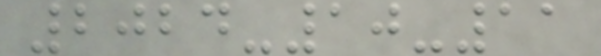2024-10-11
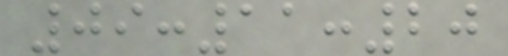09:11:20
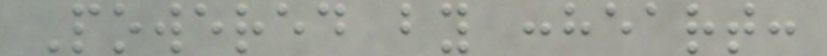Powered by :heart:
